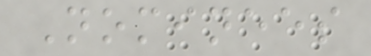Nominees
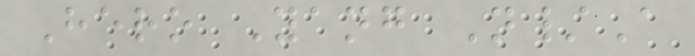Hero Yang N/A
